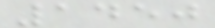1450
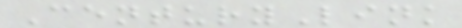CenturyLink
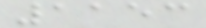1153
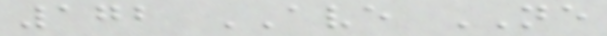172 AVE NE
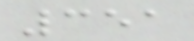351
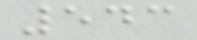543
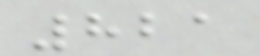821
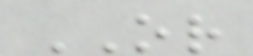OR
